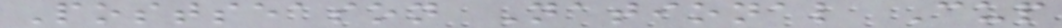Postseason National Cup
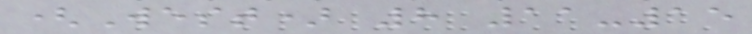(West) 8 11-15
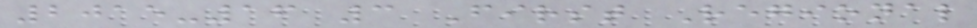2015-16 3 First Regional
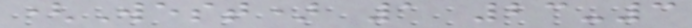(West) 1 23-3
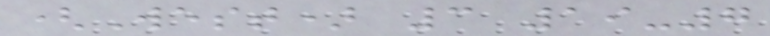(West) 3 19-7
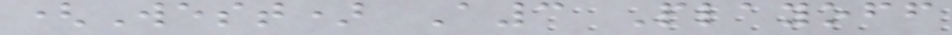(West) A3 Playoff
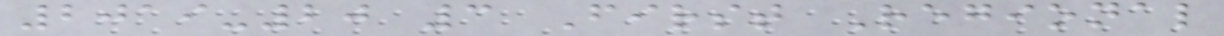2019-20 3 First Regional
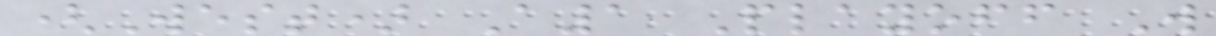(West) A1 Playoff W
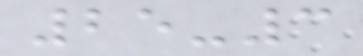25-3
